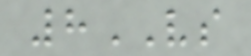8VS
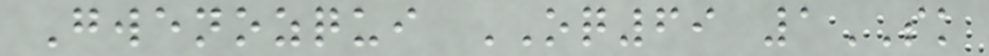Gwenozqui OQ69 1SK
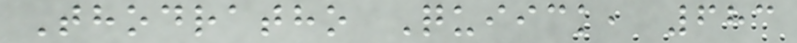Thodratho Quiick, 683
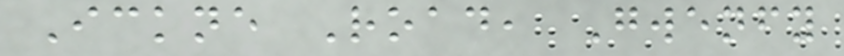Ickne Road, Gwenfy
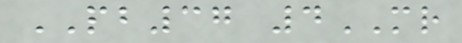PB37 4MR
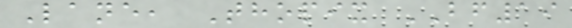Lane, Thopix BF19
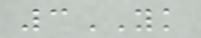3YK
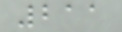211
